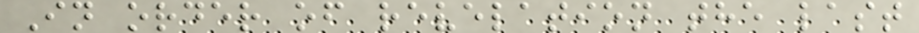In order of revelation the last
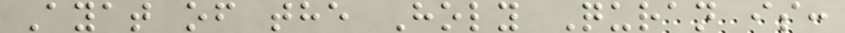Ayat of the Holy Quran is:
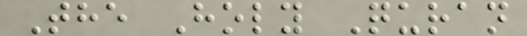The Holy Quran
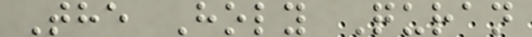The Holy Quran
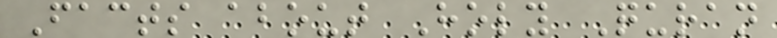Facts about Holy Quran
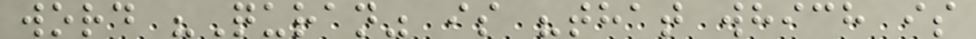word "Quran" is "that which is
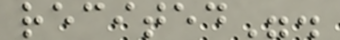recited".
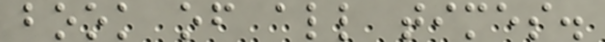book of all times.
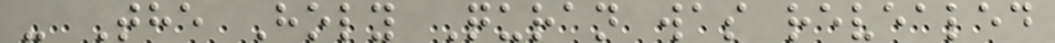- The Holy Quran was revealed
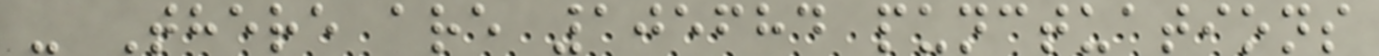- There are 105684 punctuations
